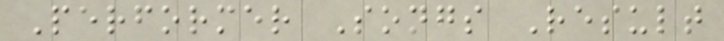Performer Songs Result
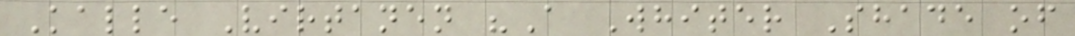Kalle Virtanen "A Whiter Shade of
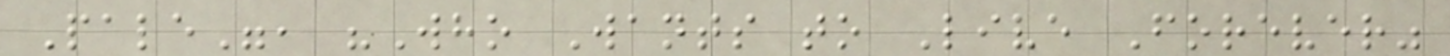Pale", "Who Wants to Live Forever"
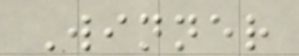Winner
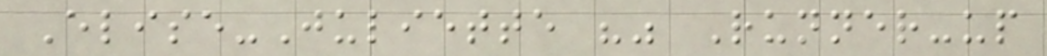Elise-Juliette "" Runner-up
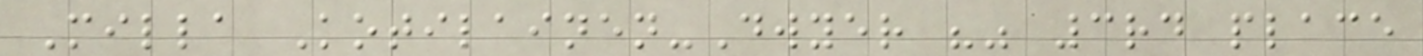Milla Kotilainen-Dwyer "" 3rd place
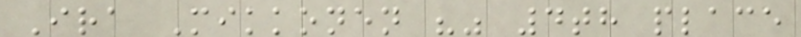Ira Mikkonen "" 4th place
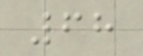68
